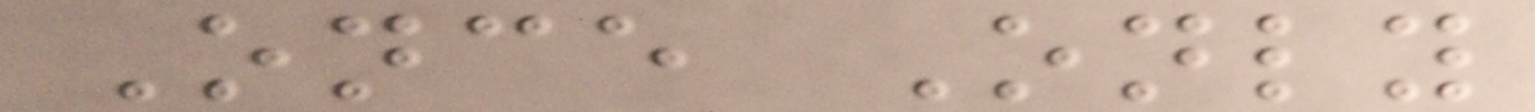Once Only
